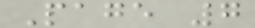Page 7
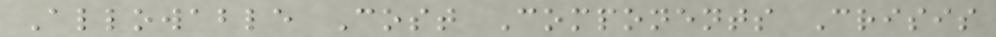Allowable Cost Components Crisis
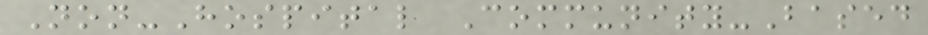Non-Hospital Community-Based
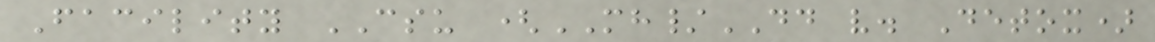Facility CSU (MH/DD v. Detox)
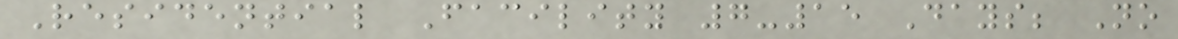Residential Facility 7-15 Days; No
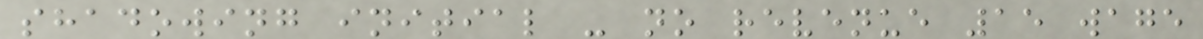shadowing initial - no revenue 15 wage
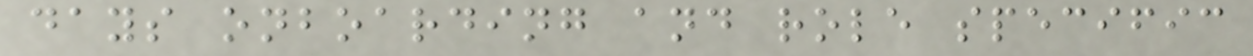days onboarding and role specific
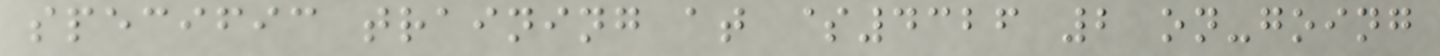specific training at $4326 2 on-going
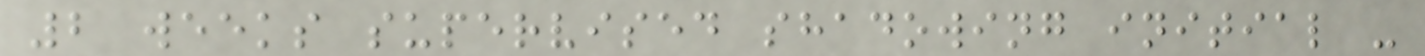2 weeks supervised shadowing initial -
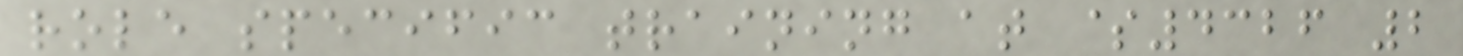role specific training at $4326 2
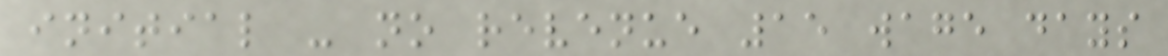initial - no revenue 15 wage days
